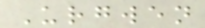Urgwen
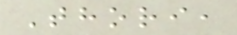Thori,
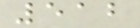512
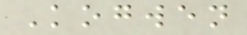Kogwen
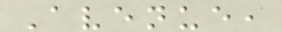Avenue,
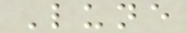Lune
